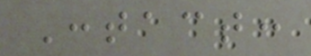Contact:
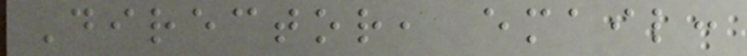Director, email:
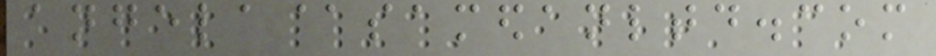angela@samedanltd.com
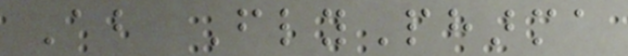About FlyPharma
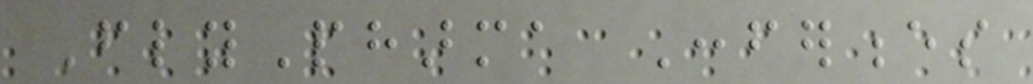FlyPharma Conferences
